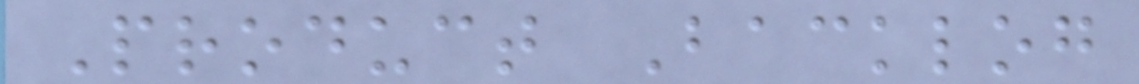Product Backlog
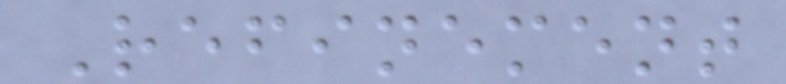Refinement
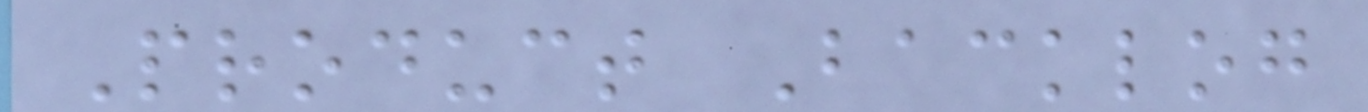Product Backlog
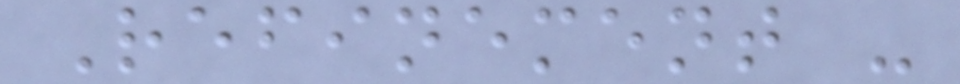Refinement -
